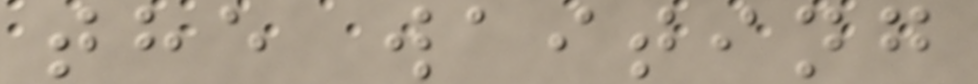the waiting
